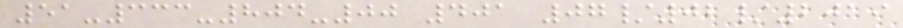51-333-804-00 401 07/02/2019
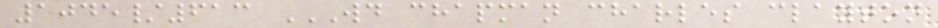1045/613 WD CHAPMAN CHARLES CLAYTON
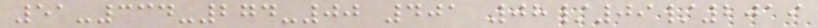51-334-274-00 401 08/09/2019
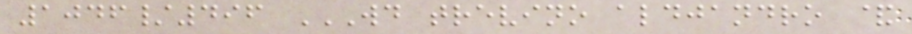1046/496 WD TREVINO ALDJANDRO &
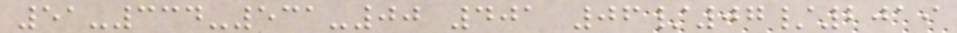51-334-531-00 401 06/07/2019
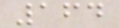164
